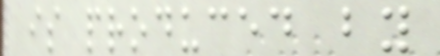is produced by
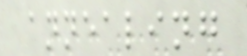annealing
